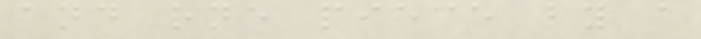and one piece by a
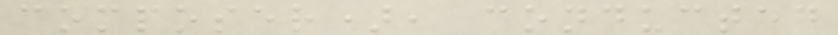composer), conducted
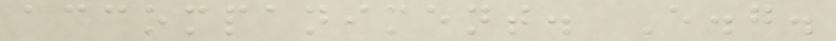accompaniment. E.g.
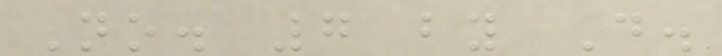No. 7 by D.
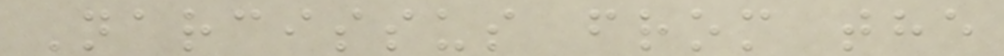Narcissus from the
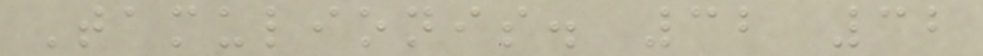Tamulionis. 32 32
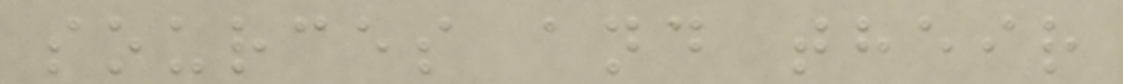sources and their
